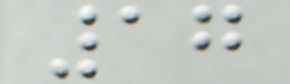17
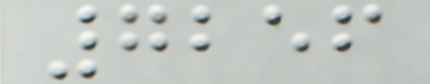7256
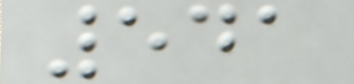541
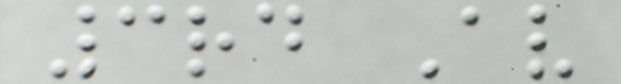3rd Av
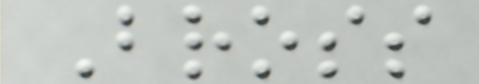Bross
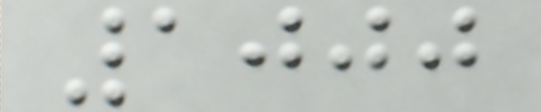1000
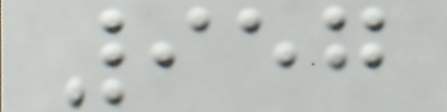957
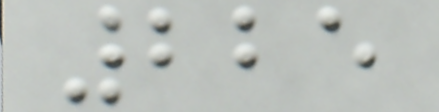225
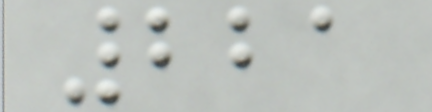221
